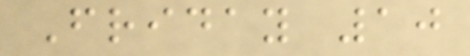Friday 10
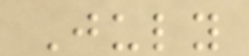July
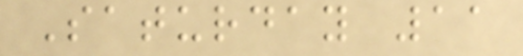Saturday 11
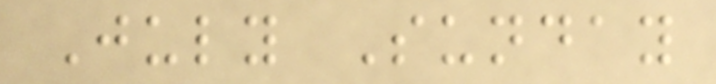July Sunday
